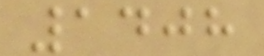1408
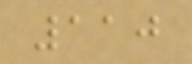110
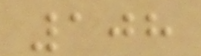108
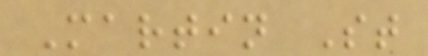Martin St
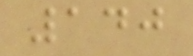140
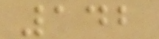142
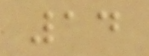14
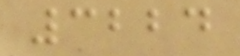3224
